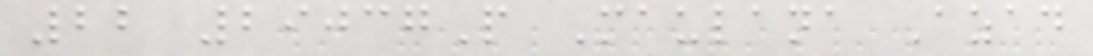22 29037P Maulana Azad
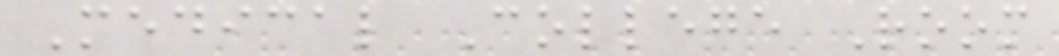Medical College Room
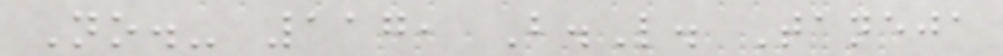No.- 117, B.L. Taneja
